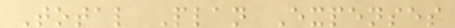Total Plan Expenses
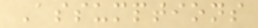Assumptions
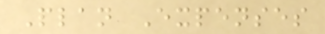Plan Expenses
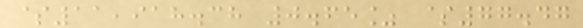$11,918.38 0.65% $77.47
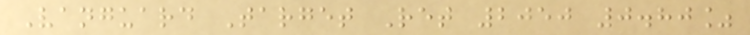Vanguard Target Ret 2050 0.80%
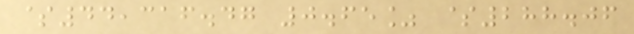$44,316.47 0.65% $288.06
